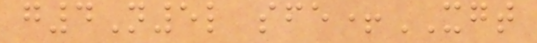g4N5l sfe+XGT
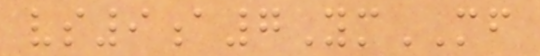vs9a7YmMF
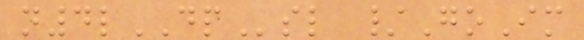n4lDPsl /GoIm
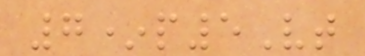7*p5Vt
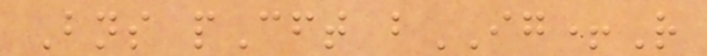Bns pCft bIG+R
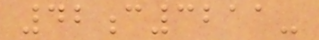42c3211-
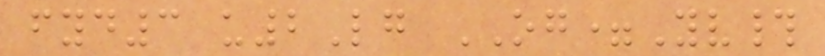fyd3 u2Lg OG=Yv#
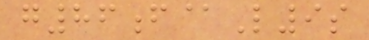g86f@L9s
